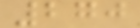270
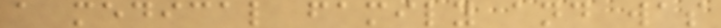a medical family and was
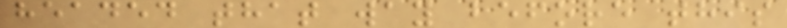headed that way before this
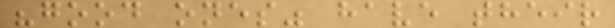"good ones" have their
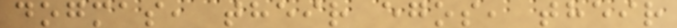dogmas, their egos, their
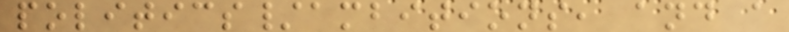politics/ambitions, and a
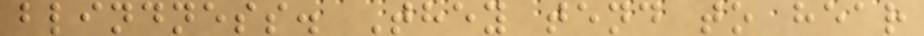blindness. They tend to hear
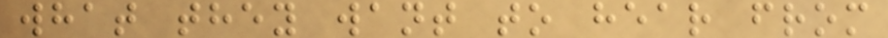what they want to hear from
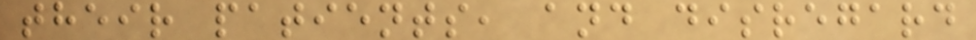their patients, and disregard
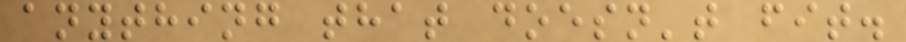anything that doesn't fit.
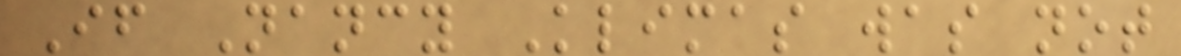If Nancy Klimas was not
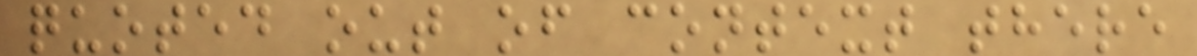quoted out of context there
